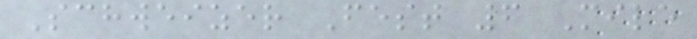Schweizer Fest 6 Mile
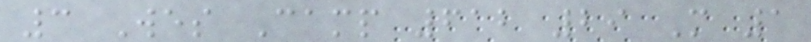3 Wes Camp 612 29 M 1
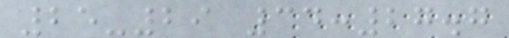25-29 34:27.7
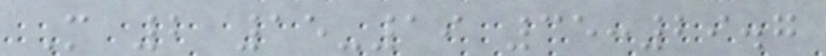M 2 15-19 35:29.7
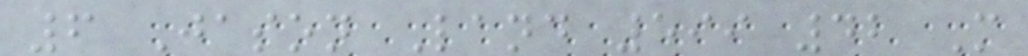6 Jason Land 599 42 M
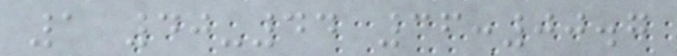1 40-44 36:00.7
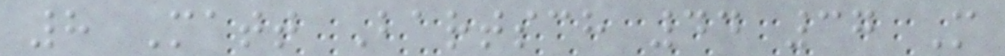8 Matt Bartsch 44 37 M
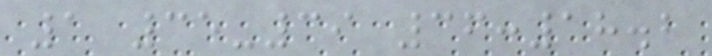1 35-39 36:18.2
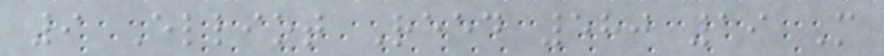9 Elliot Reed 580 19 M
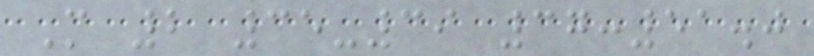M 2 35-39 37:51.0
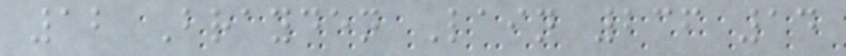12 Brayden Lain 236 14
